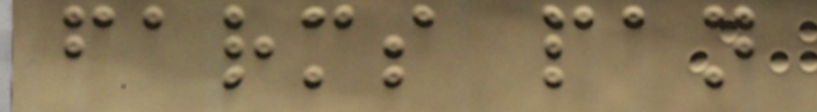farms pan
